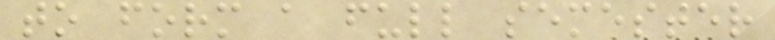to form a full semester
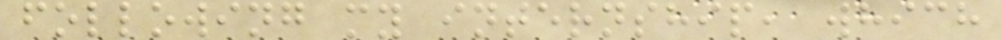following my internship, which
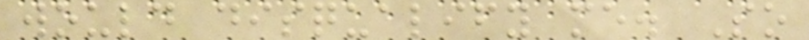would disqualify me. So
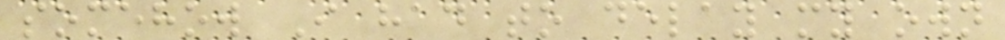somehow I had to delay my own
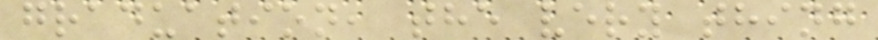graduation, the very thing
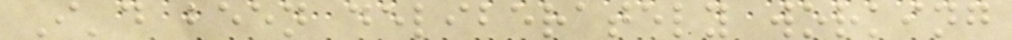I'd been deliberately working
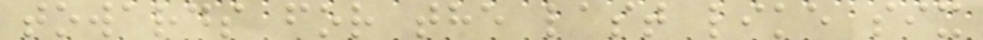towards for the last like six
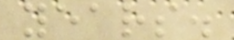years.
